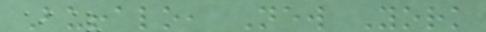Buffalo, New York
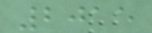2015
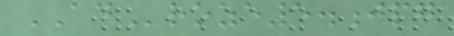ADroze5.jpg
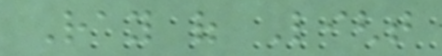Ray of Light
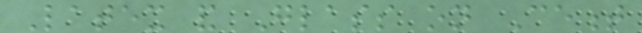Latex and Glass on Cement
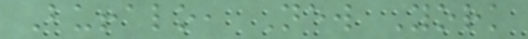Buffalo, New York
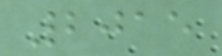2015
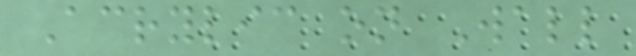Acrylic on Wall
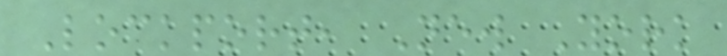Lockport, New York
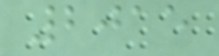2015
